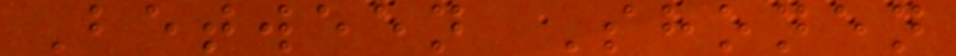Between Shonen
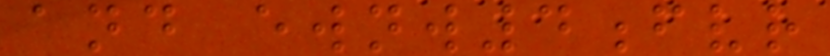and ewnw4fvr
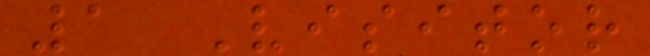1 Visitor
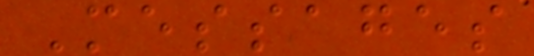Messages
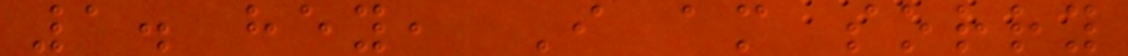1. hey, I am sorry
